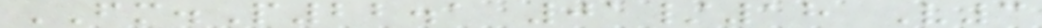FM.P22.1 01/18 V3
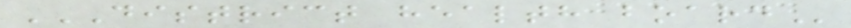DISTRICT HEALTH BOARD
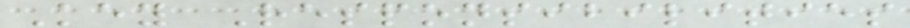Key Responsibilities
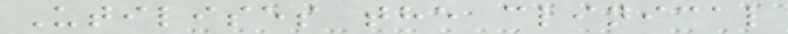Utilises the clinical
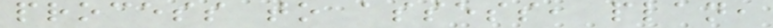process to assess, plan,
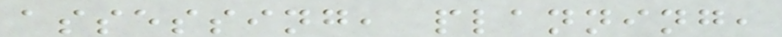assessing, planning,
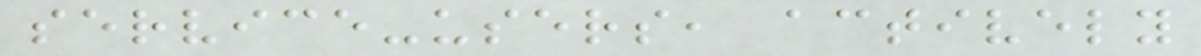service-users, actively
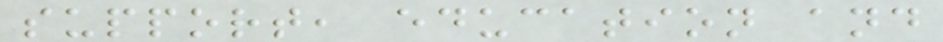support, education and
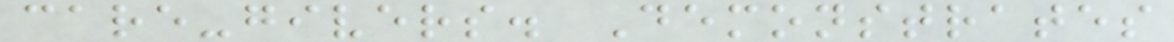care-givers. Demonstrates
